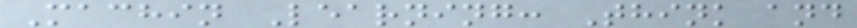Machin Learning: Think and
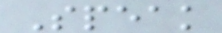Speak
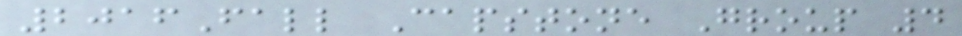2016Fall Capstone Group 4
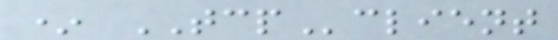* TCPclient
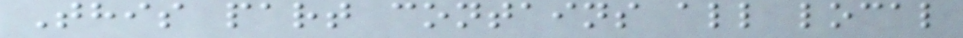This part contains all local
